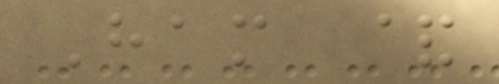Ham &
